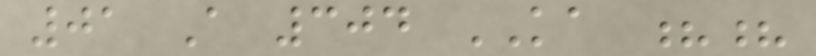01 A 304 KA ??
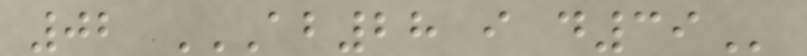02 AB28 I D39
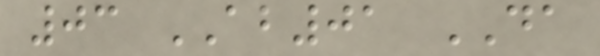03 AB01 DA
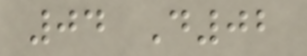04 D02
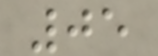05
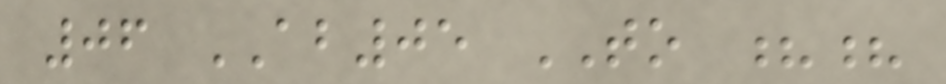06 AB05 TO ??
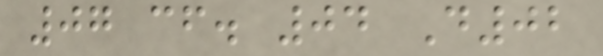07 cf. 04 D02
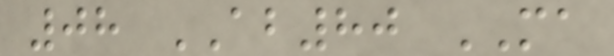08 AB80 MA
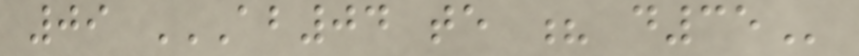09 AB04 TE ? D35
